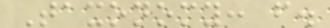Taxonomy: f.
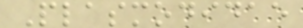Plasmodidae
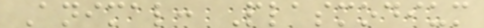Animal: Plasmodium
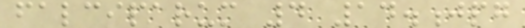falciparum 4 14.jpg
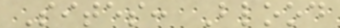Sites: Blood
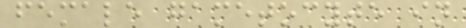female gametocyte in
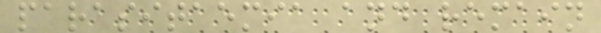parasitaemia and remain
